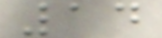14
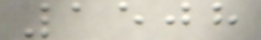1508
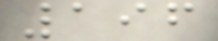196
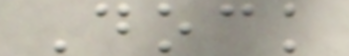Dock
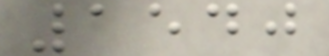1540
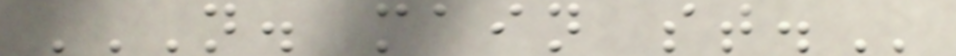N. MAIN ST.
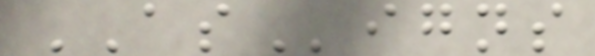ASigns
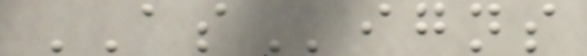ASigns
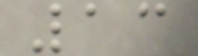13
